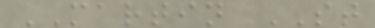MARTIN ST
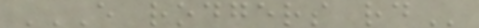E RODGERS RD
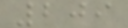209
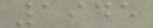1945
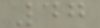47
